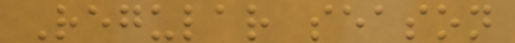Regular season
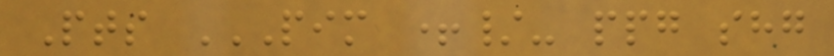Pts PIM +/- PPG SHG
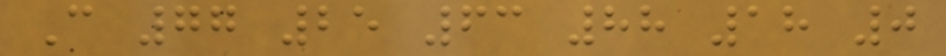C 77 25 63 88 18 0
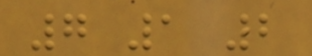7 1 2
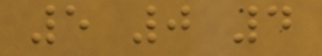5 0 4
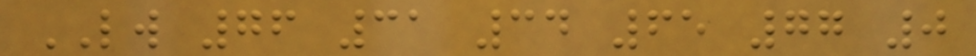LW 76 31 34 65 77 0
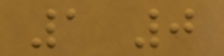1 0
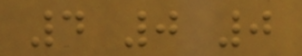4 0 0
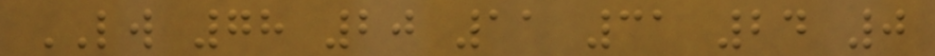LW 78 20 11 31 24 0
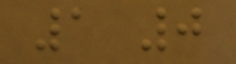1 0
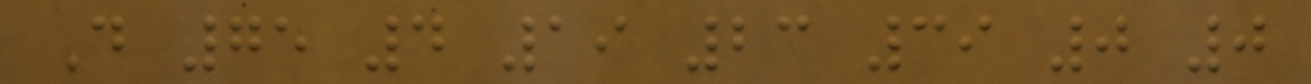D 75 4 19 23 39 0 0
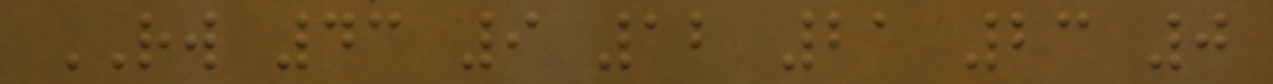RW 43 9 12 21 23 0
